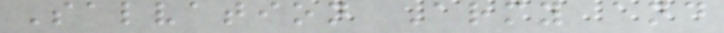Salvation Army and
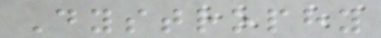Dystrophy
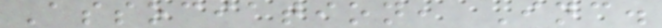Association, Inc.
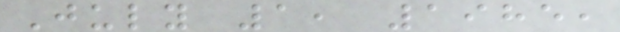July 1, 1985,
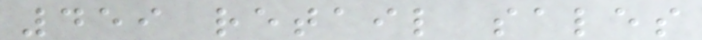459 retail sales
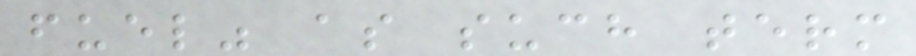fuel" as such term
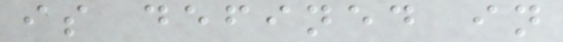is defined in
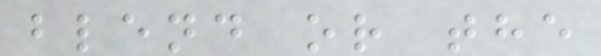blend or the
